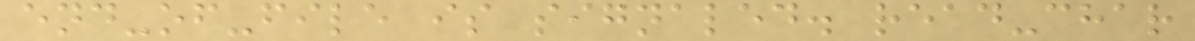end-of-file is signaled. read-char
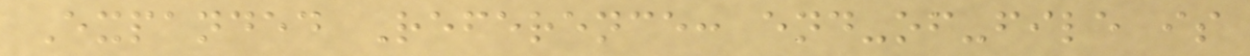Expanded Reference: end-of-file is
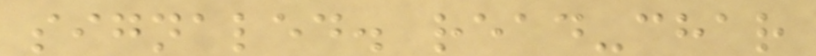signaled. read-char
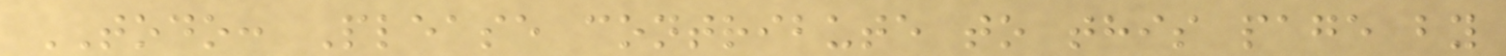TODO: Please contribute to this page by
